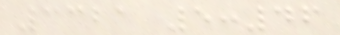3321 5:46
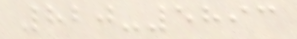820-5893
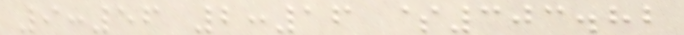9:56 2:16 $303.82
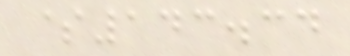$143.34
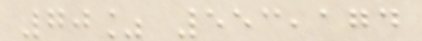70% 553,174
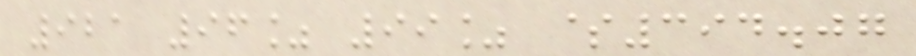921 96% 99% $394.07
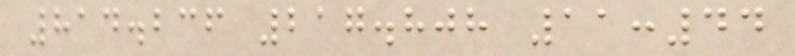814.236 217.808 11:44
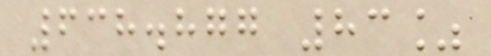638.877 83%
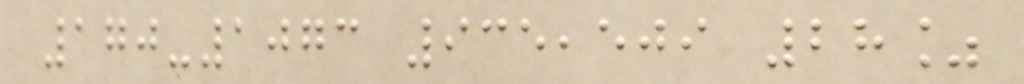170-1073 935,509 28%
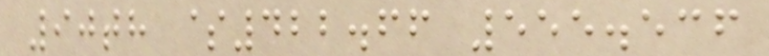90th $422.66 555.536
